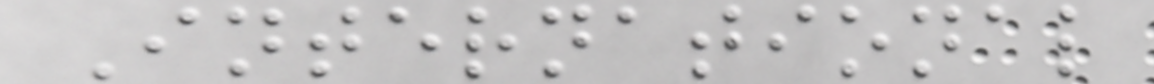International
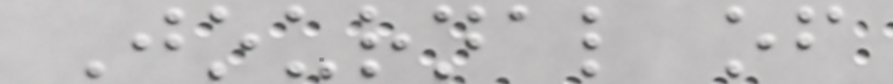Journal of
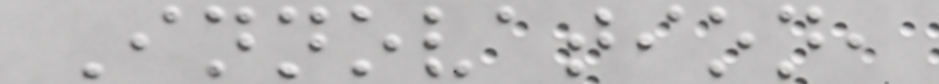Innovation,
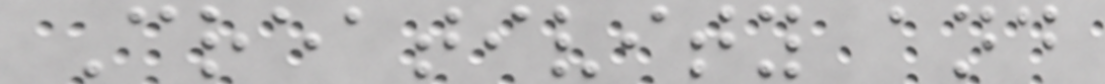Creativity and
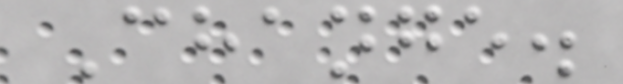Change.
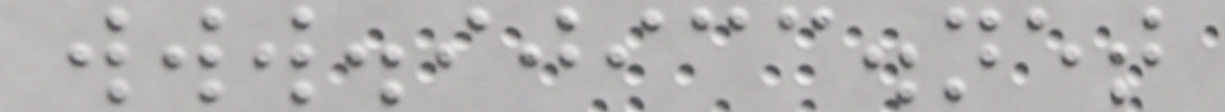www.ijicc.net
